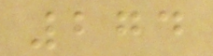274
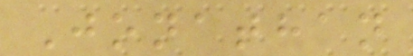Jonathan
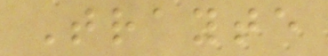Trayte
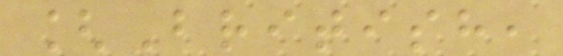[British,
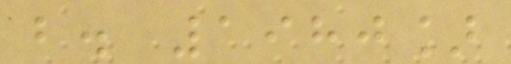b. 1980]
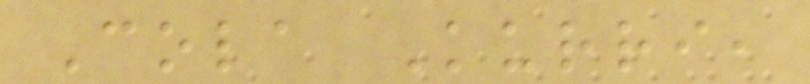Cola Kurri,
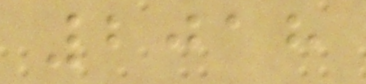2018
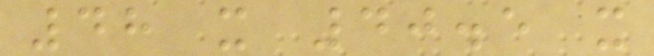48 x 40.5 x
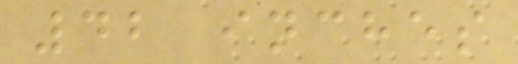42 inches
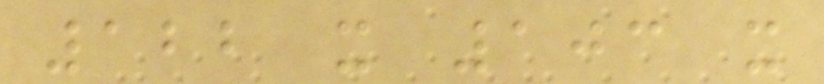122 x 103 x
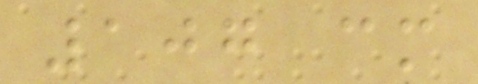107 cm
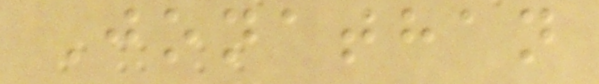Jonathan
